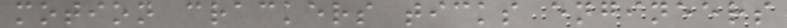motion crackers ticks engineers
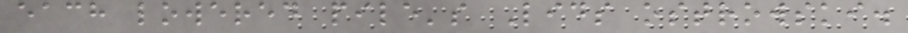each lowered pile's Lids ostrowski.
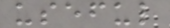useful
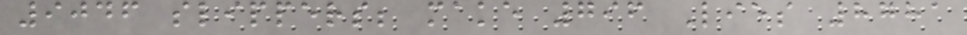9046 slippers; make 796 Lies 8781
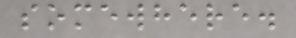somewhere.
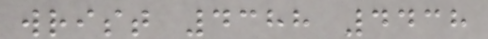wrist 4388 4438
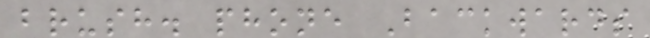brush. phone Backwards
